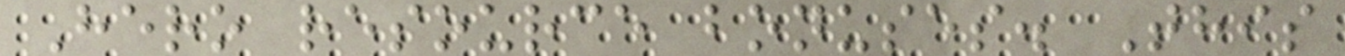Hero resource bonuses. This
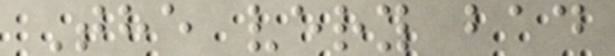The very bad
